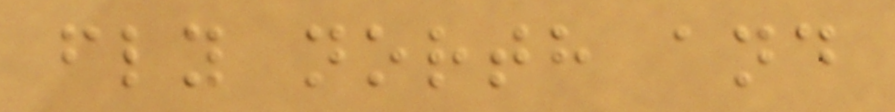fly north and
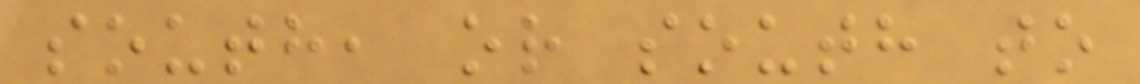south, or south to
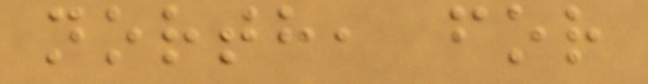north, for
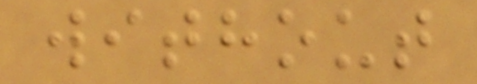without
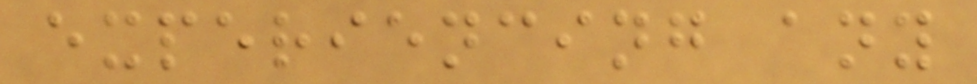experiencing any
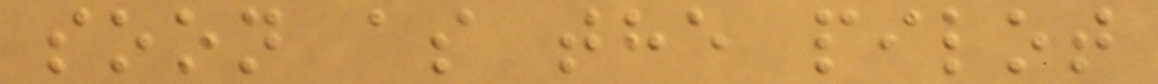soon as the pilot
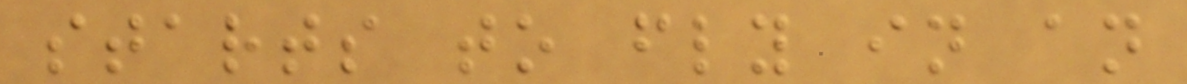starts to fly in an
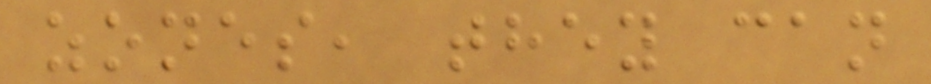zones, they can
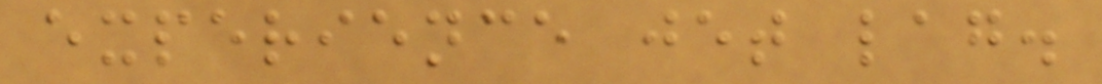experience jet lag.
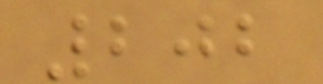202
